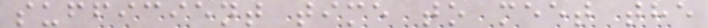sufficient time to meet the
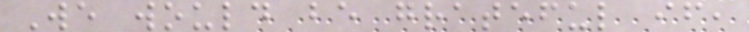We would be grateful if,
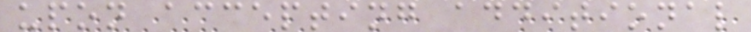upon accepting additional
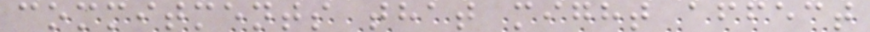commitments that might affect
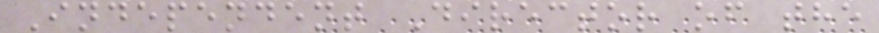Independent Director of the
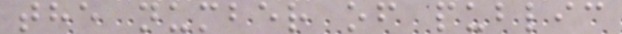the number of public
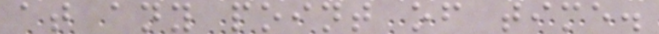at any point of time.
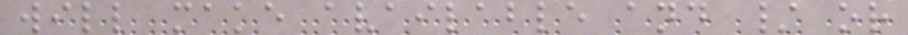will make available and / or
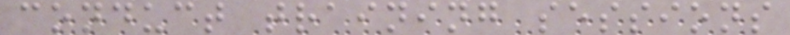conduct training sessions
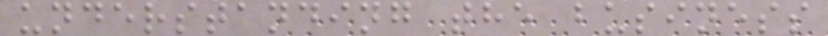understanding the business
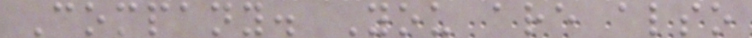Company. You are also
